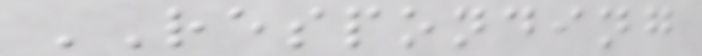RESPONDING
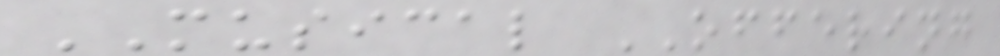MUSICAL OFFERING
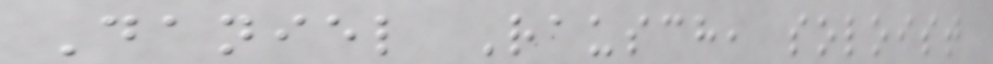Daniel Rausch, soloist
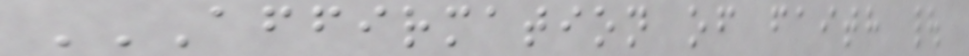AFFIRMATION OF FAITH |
